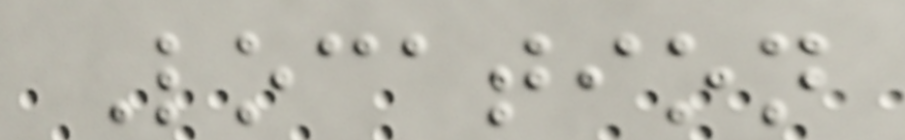Location
